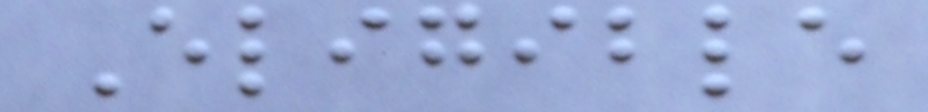Eligible
